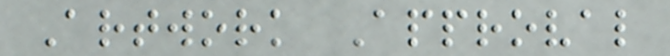Artwork Approval
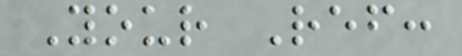Your Ref:
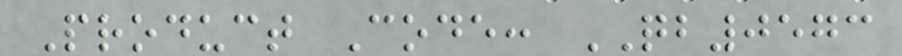Product Code: QB0573
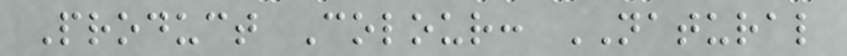Product Colour: NATURAL
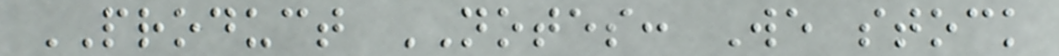PRODUCT NOTES: We stock
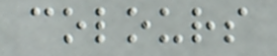colours
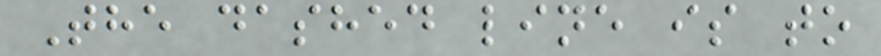The dashed line is to
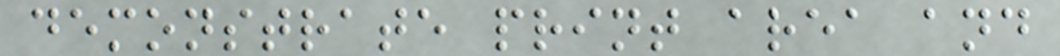demonstrate print area and
